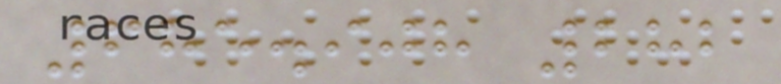685.908 282
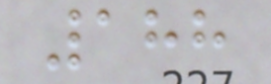188
